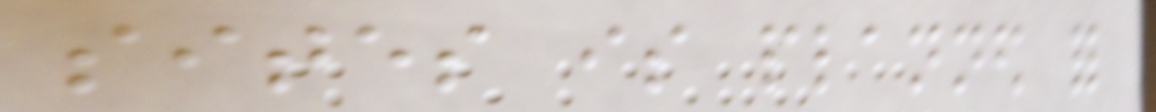sites is planned for
